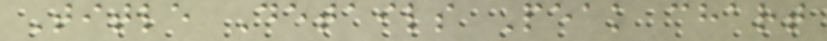Title Details Peak chart
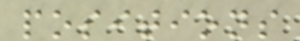positions
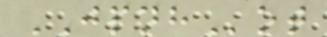JPNHot
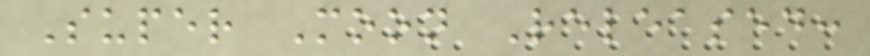Super Moon Released:
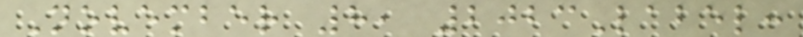November 8, 2023Label:
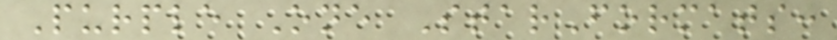Purple One StarFormats:
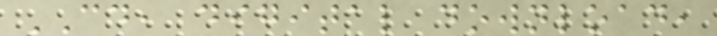CD, digital download,
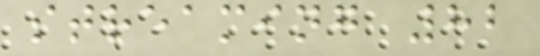streaming 82
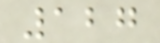127
